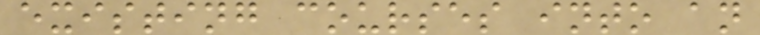existing courses into an
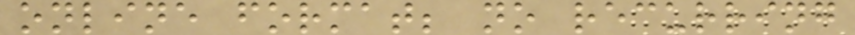online format; no recurring
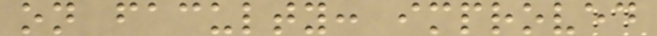on faculty: improved
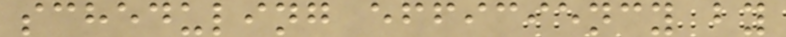scheduling efficiency by
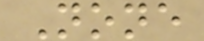None
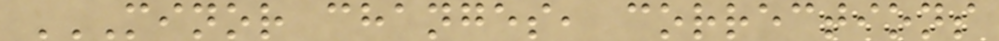MINOR CHANGES, CORRECTIONS
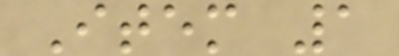Item 1
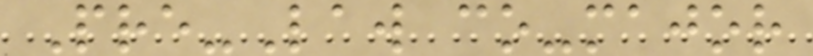Pre-Law co-major
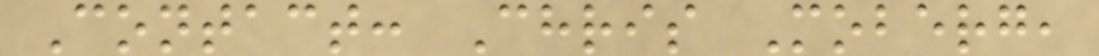Contact: Chris Moberg,
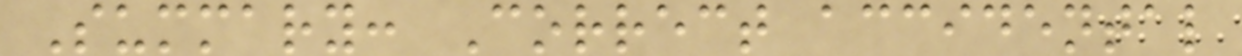Summary: Correct accidental
